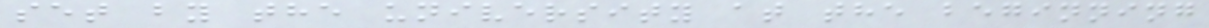set by the university at the beginning
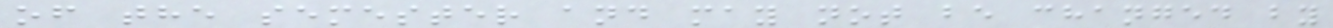of the semester and may not be changed by
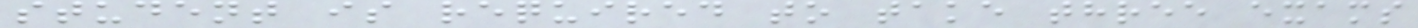student is required to take three exams
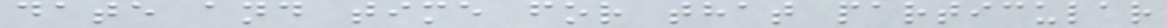date and time for that particular
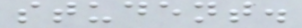student.
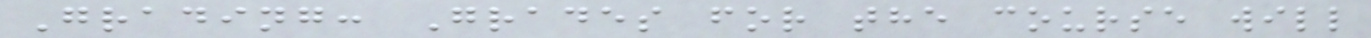Grading: Grades for the course will
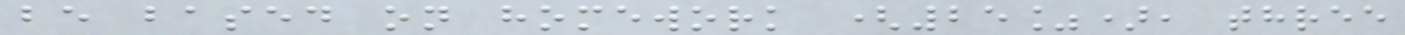be based on homework (25%), three
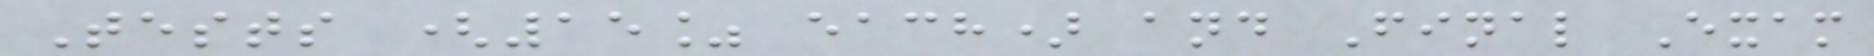Tests (15% each) and Final Exam
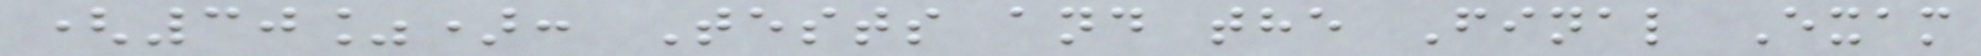(30%): Tests and the Final Exam
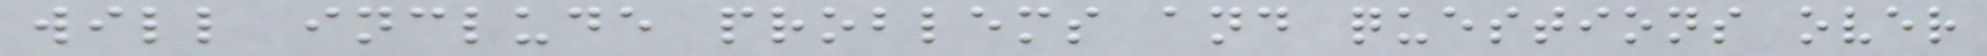will include problems and questions over
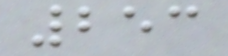253
